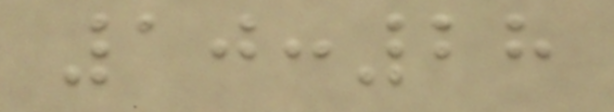10:28
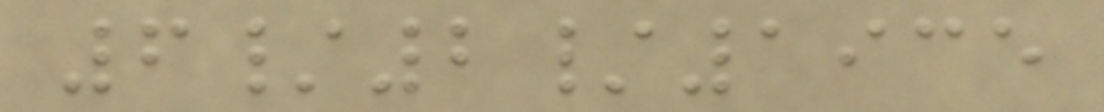6/2/1935
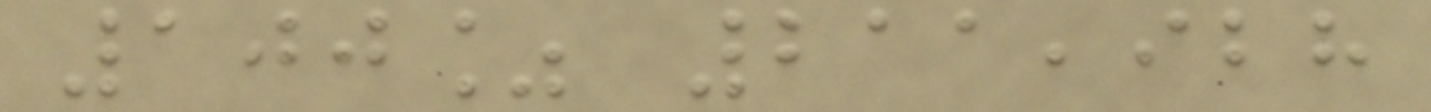100% 211,928
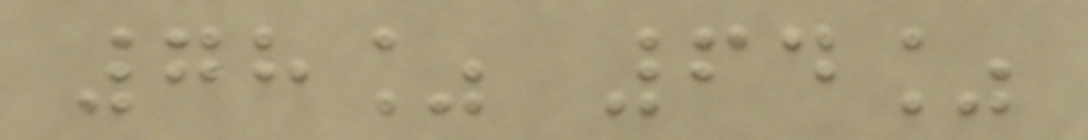78% 64%
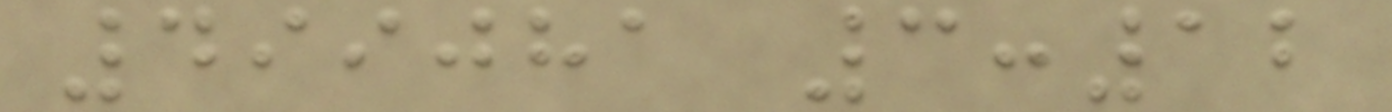499081 3:12
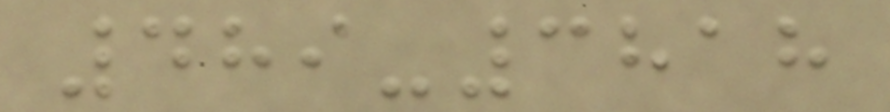489-3818
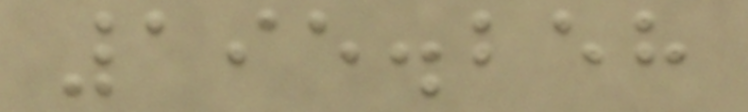195.258
